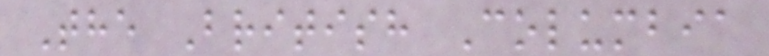The British Columbia
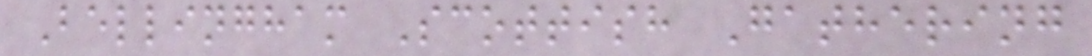Bellingham Scottish Gathering
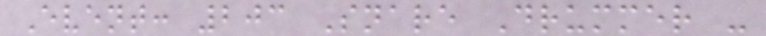Event: 203 Snare Drummer -
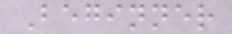Beginner
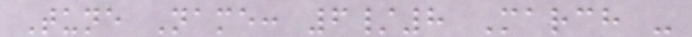Tune Name: 6/8 March -
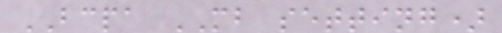BCPA MB setting)
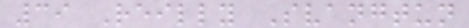39 Reilly Svangtun
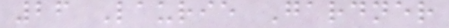26 Laurie Gardner
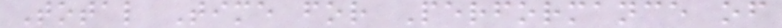Total Time for Performance of
